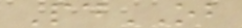PdOB
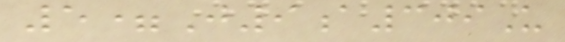5=J9a309U
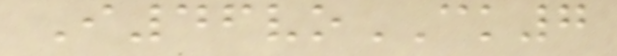I46voCK7
